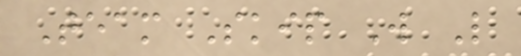Team Skip W L
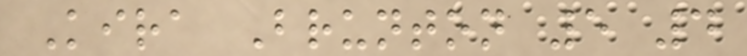Kira Brunton 5 4
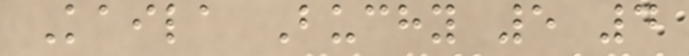Kaila Buchy 5 4
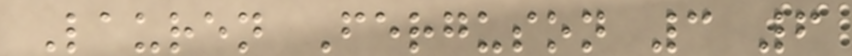Lauren Ferguson 3 6
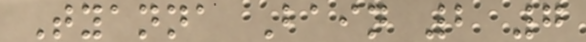Tyanna Bain 2 7
